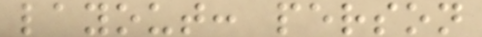layout: person
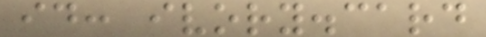id: ivory.card
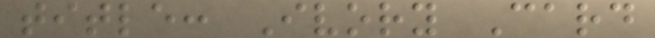title: Ivory Card
